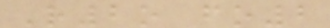R2o fo2
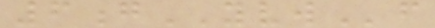6gYVWf
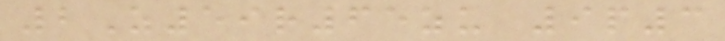2Z59r65zu 9p3
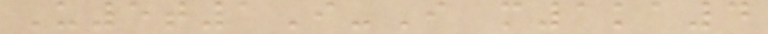U5t1I-I m1ka4
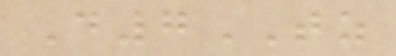D7TZ
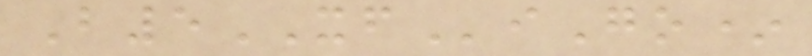B5XFiGo*
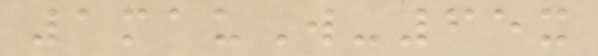1mauW-65x
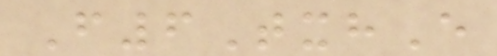F6TxhE
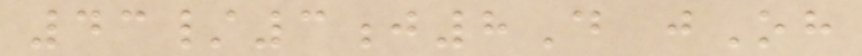43/3j8D jOh
